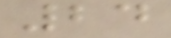24
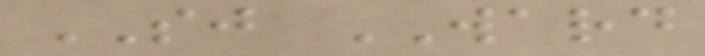SJ WARD
